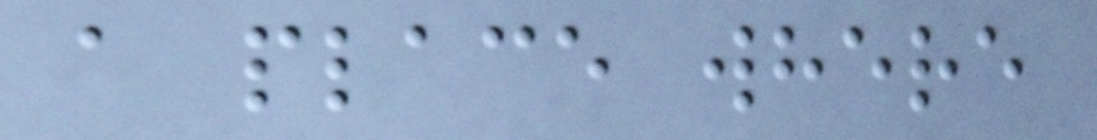a place where
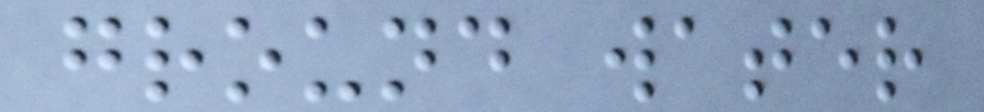ground water
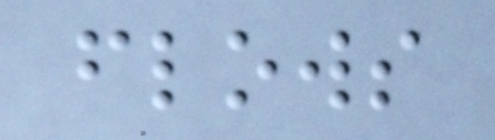flows
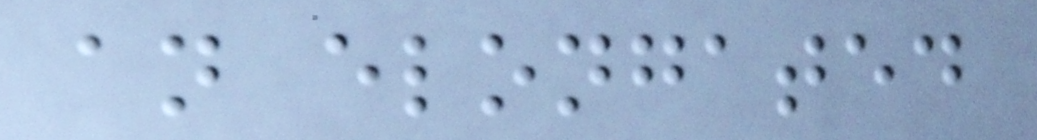an elongated
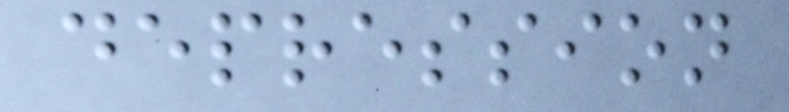depression
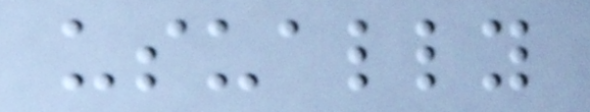usually
